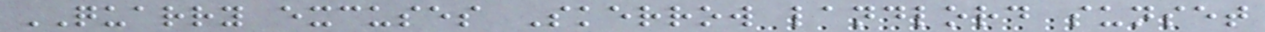QUARRY excuses Skerrow landlord sunset
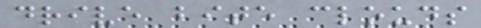drive bite clouds
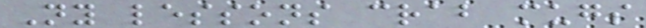Ny lessons crab mugs
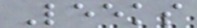Leeks
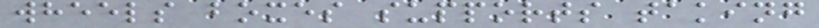wheels boxes supports taking
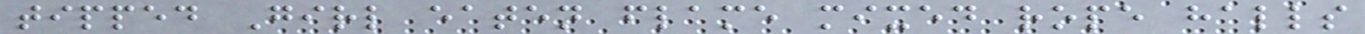tipped Girl eaten flame mixed rope halls
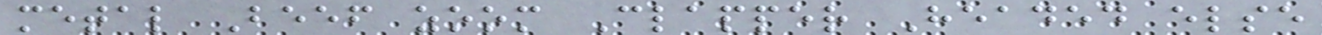metal Beef zoom Clapper Headed else
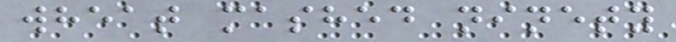wheat mashed ninety
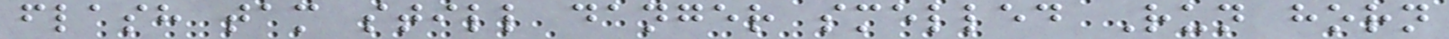flash tam still danger smelled Run horn
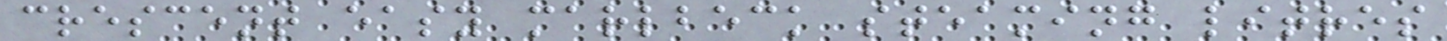crescent easy marlbeck steaming litres
